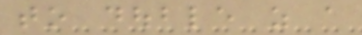to double as a
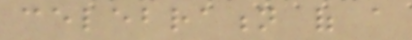celebration of a
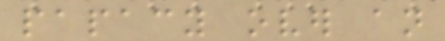papacy over an
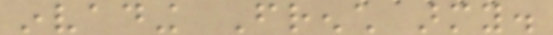invading French army.
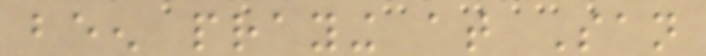been praying at San
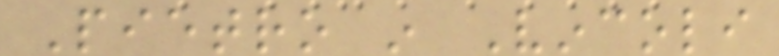Pietro in Vincoli
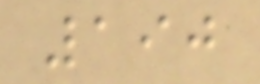190
